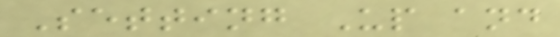Setting Up and
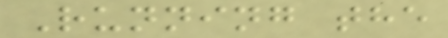Running the
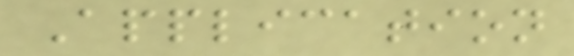Application
